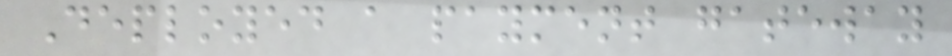Deployed a payment gateway
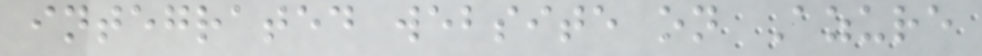integrated website on Azure
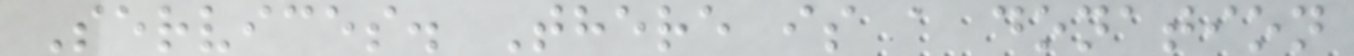Services. There is a donation
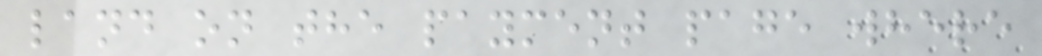land on the payment page where
